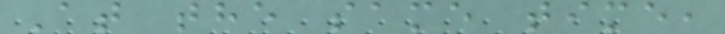At the same time,
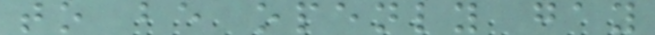to be openly gay
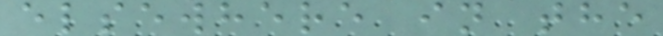elsewhere in the
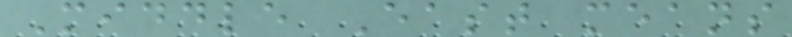Middle East means
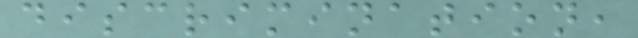discrimination,
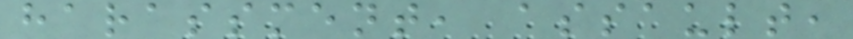harassment, assault,
